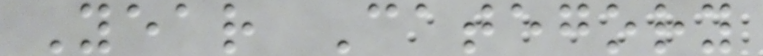Year Category
